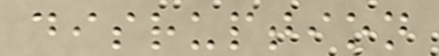disruption
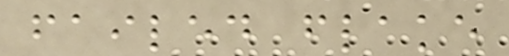failed flake
